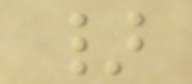}
